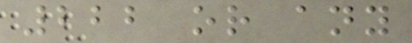222 or any
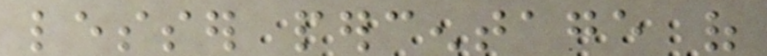lesser percentage of
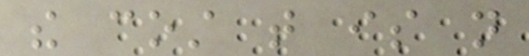the cost that is not
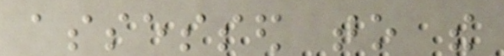assessed to the
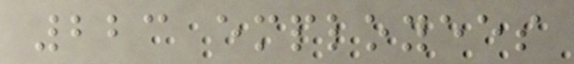223 employees
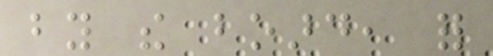by the board, for
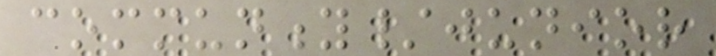community/junior
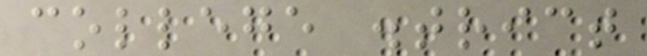college district
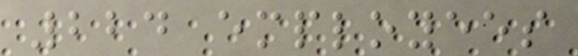224 employees
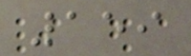159
